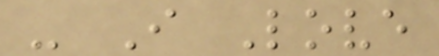- I Love
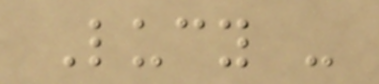Lucy -
